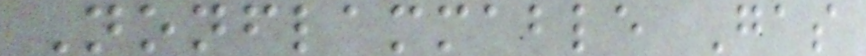Nonflammable Gas
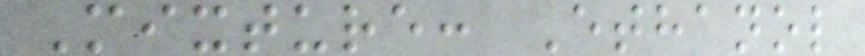Mixture: Ethanol
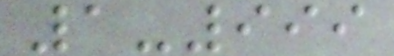1-999
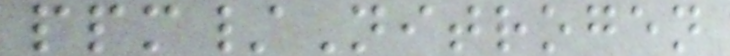ppm/Nitrogen
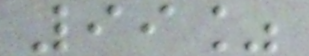99%
